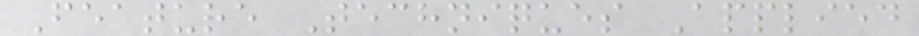Feature Techniques Applied
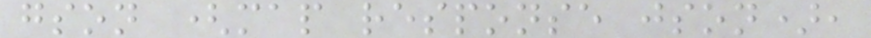gson (map response json),
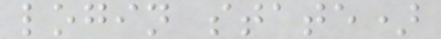login state)
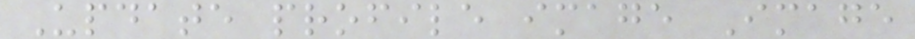Update profile image Image
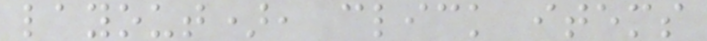layout), click items
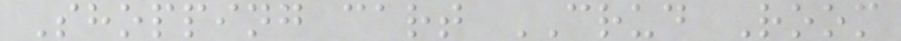Shopping cart CRUD Room
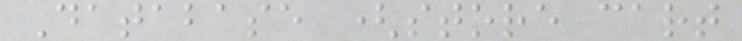Database (store cart
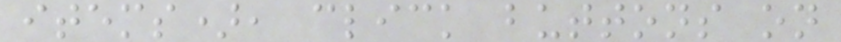items), click buttons on
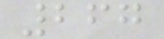267
